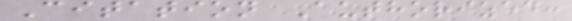Citation Authorized:
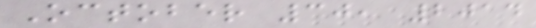October 30, 2014
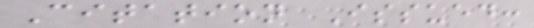Citation Issued:
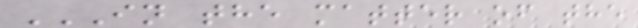IN THE MATTER OF THE
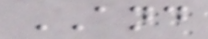AND
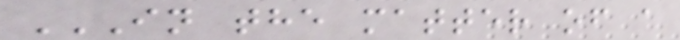IN THE MATTER OF A
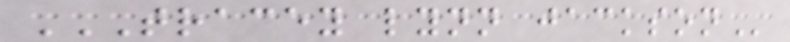TRACEY LYNN JACKSON
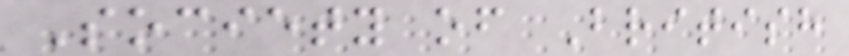Society of British
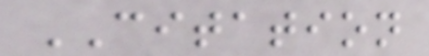CITATION
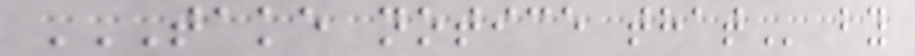TAKE NOTICE THAT by
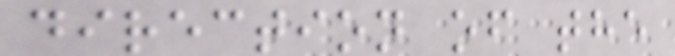direction of the
